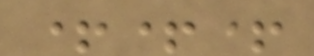+++
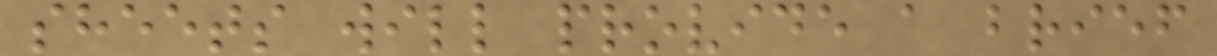sheets will provide a brief
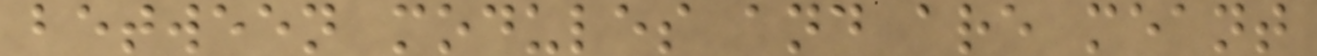between modules and are meant
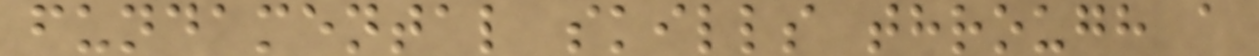fundamental skills through a
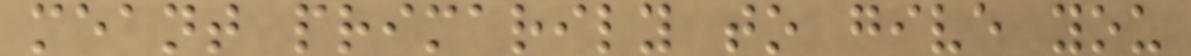meant primarily to give you
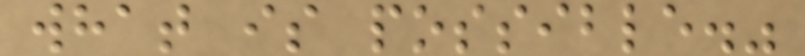what is possible."
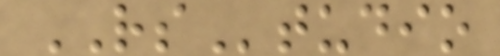RStudio
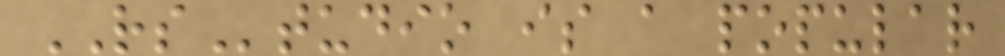RStudio is a popular
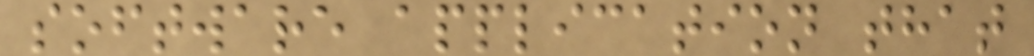software application that
